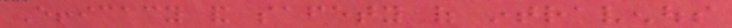Efficacy and safety of intravenous
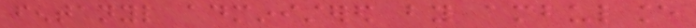fentanyl administered by ambulance
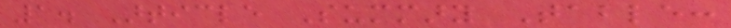1. Article Summary Table:
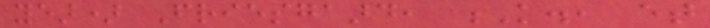year) Friesgaard, K., et
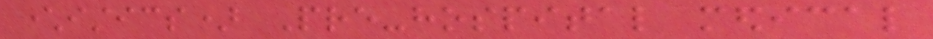characteristics) Pre-hospital medical
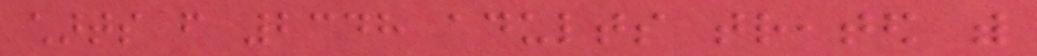charts from 2348 adults treated with
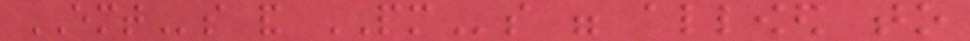EMTs and PMs were allowed to
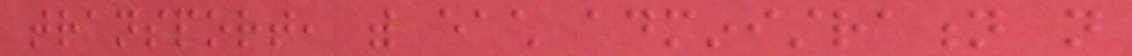transport, with each administration not
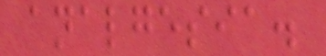analgesia.
